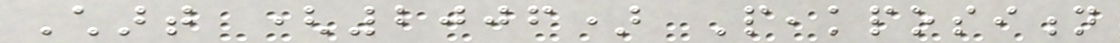Chart (2006) Peakposition
